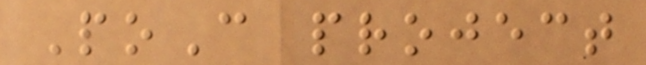PoC project
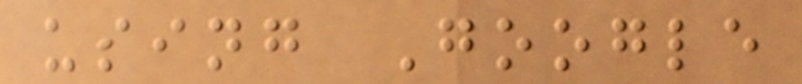using Google
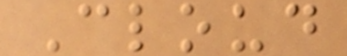Cloud
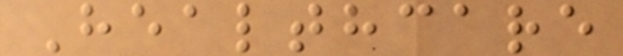Healthcare
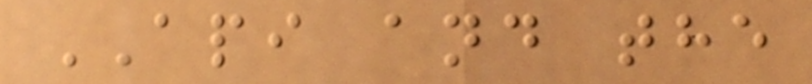API and the
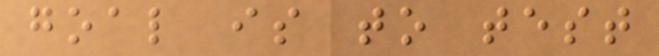goal is to test
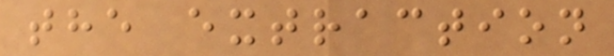the extraction
